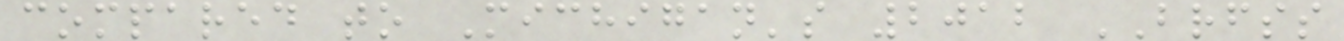compared to Michigan's 2012 BRFSS
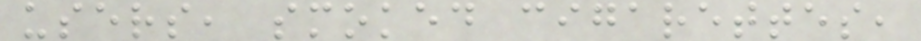users, smoked cigarettes,
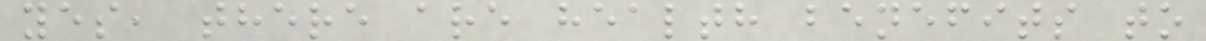yes, there are health benefits to
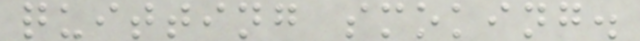quitting smoking.
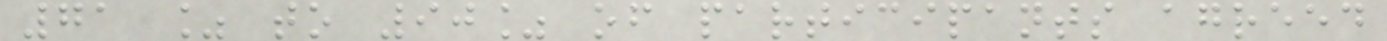71 % to 90% of participants agreed
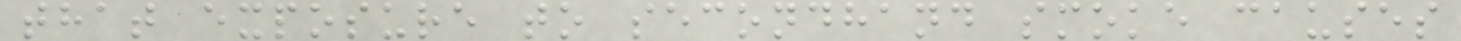that exposure to secondhand smoke causes
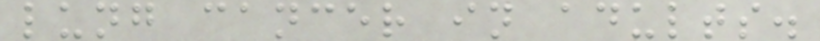lung cancer in adults.
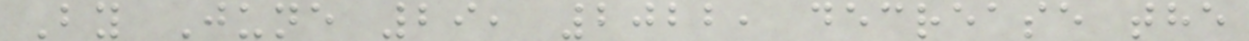By June 29, 2022, decrease the
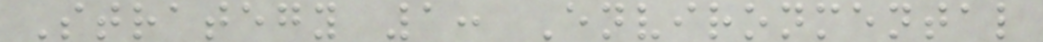Strategy 1: Environmental
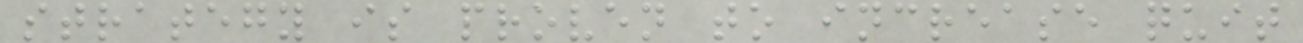strategy is proven to increase quit
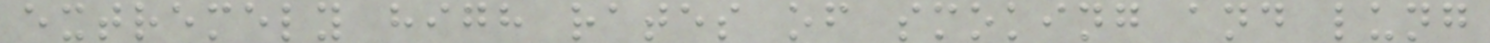extremely high rates of smoking and lung
